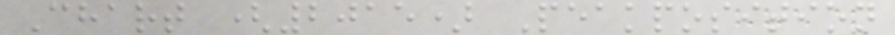Chart (2015) Peakposition
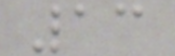13
